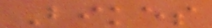Bikes
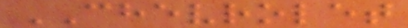CHEVROLET
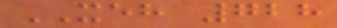XEH 728
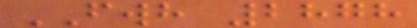FWH 2878
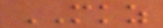MKZ
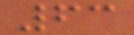63
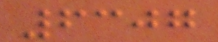6307
